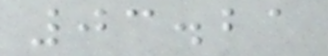03.21
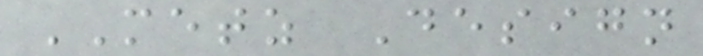METZ Design
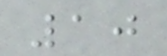10
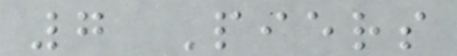7 Piers
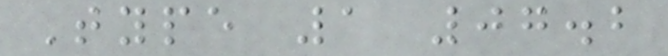Type 1 07.2
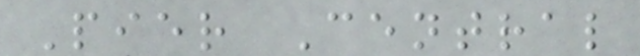Pier Central
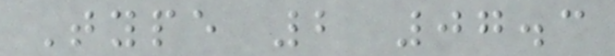Type 2 07.3
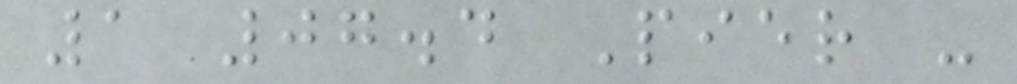1 07.4 Pier -
